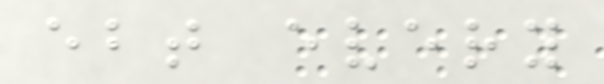ebt every
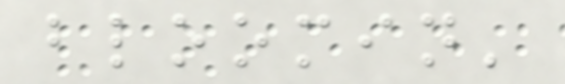bloomin'
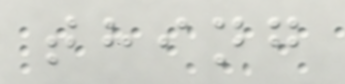thing
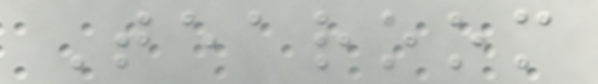Tearoom
